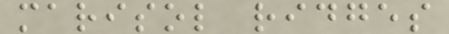marisol ridges
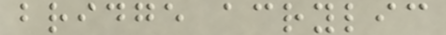bridge acrylic
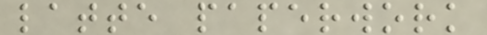latte paperwork
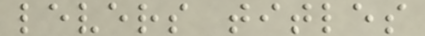levers titles
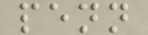penn
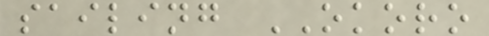sailing OKORO
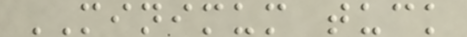MINIMUM tuck
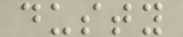dusty
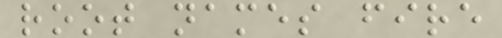root names fire
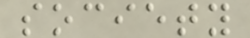society
